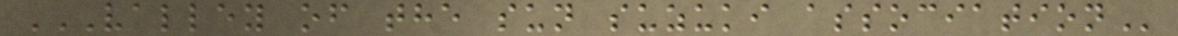VALLEY OF THE SUN SUZUKI ASSOCIATION
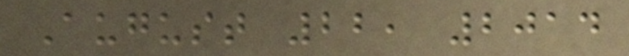August 22, 2014
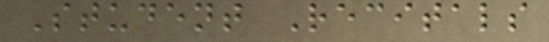Student Recitals
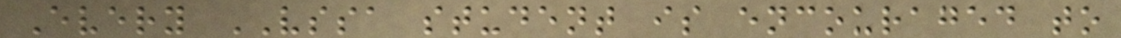Every VSSA student is encouraged to
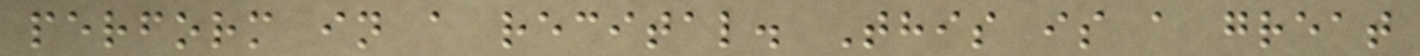perform in a recital. This is a great
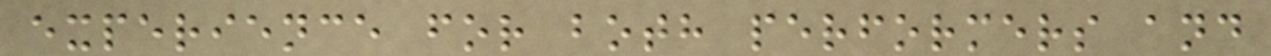experience for both performers and
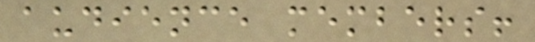audience members!
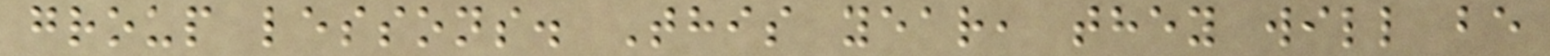group lessons. This year, they will be
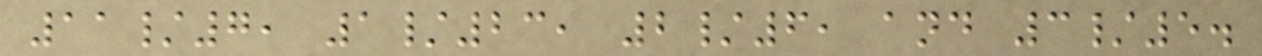11/7, 1/23, 2/6, and 3/5.
